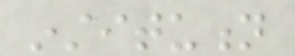institution
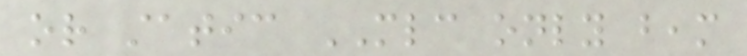or static MLC only beam
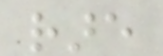rare
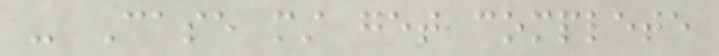- Case must get complete
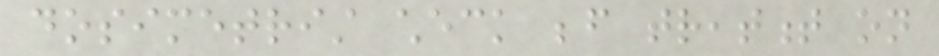dosimetrist check before treatment on
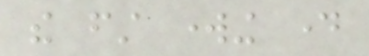the first working day
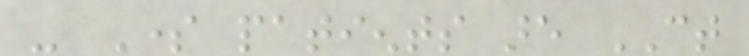- Some patients are CT
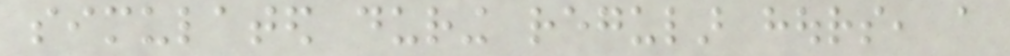simulated during regular hours, a
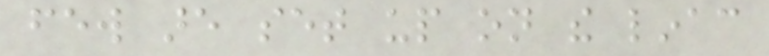few are set up on the linac
